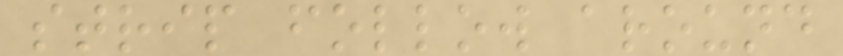strip follow around
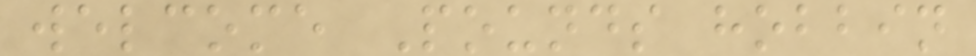welcome Pounds hobbin
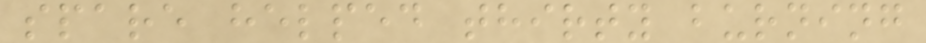spare helped thirty burning
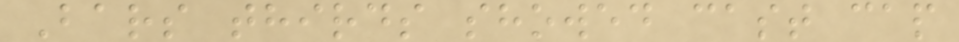Bars thirds showed cast cap
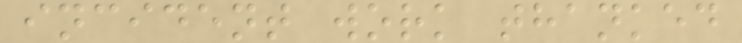incident work thanked
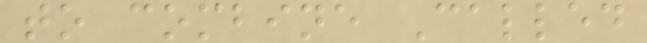to combine Called
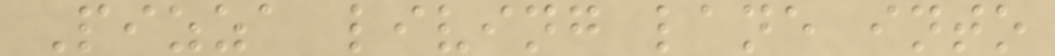Pizza living lane into
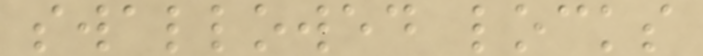swallowed locks
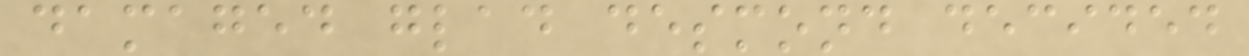damaged glad desmond decided
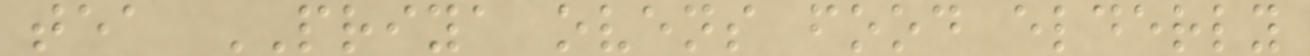tea PRIYA ovens food elderly
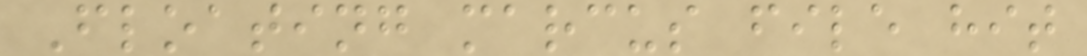Floating marcus file hit
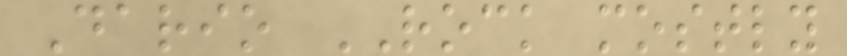Dario ROCK mostly
